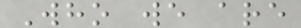Who we are
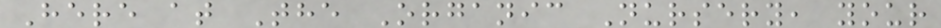Here at The Organic Nursery, your
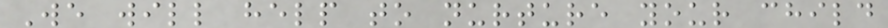We will help to nurture your child
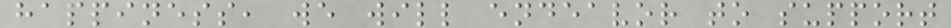happiness, we will endeavor to support
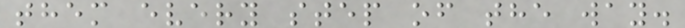them every step of the way.
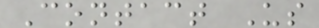Contact Us
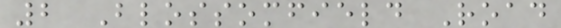2 Blossomfield Road
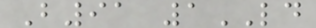B91 1LD
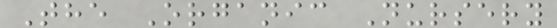The Organic Nursery
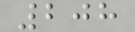208
